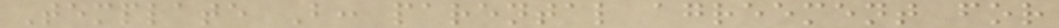Template B: parental agreement for
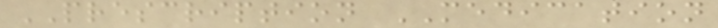PRESCRIPTION MEDICATION
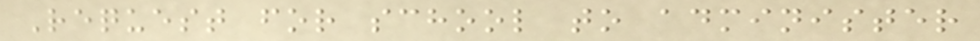Request for school to administer
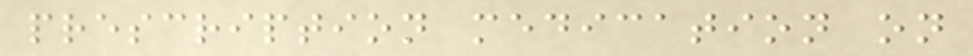prescription medication on
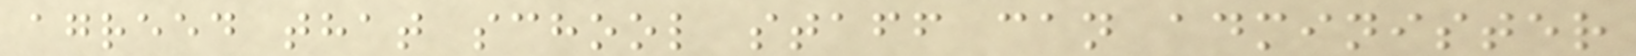agreed that school staff can administer
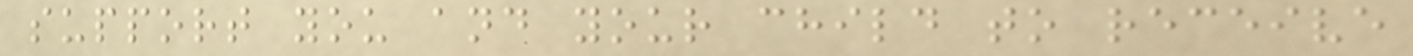support you and your child to receive
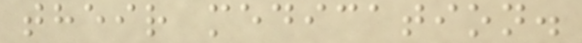their medication.
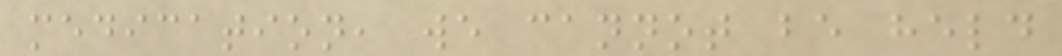medication, we cannot be held
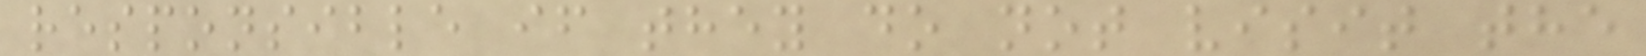responsible if they do not visit the
